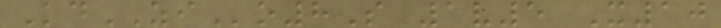KdZIo8S 1v5 X10
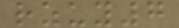rzuy7
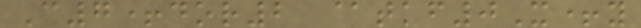C7+dor2 @tkf0X+y
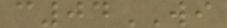c04WI
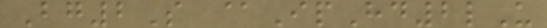Bg2S @IpHd2lU
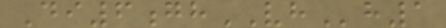Di6ghVHh1
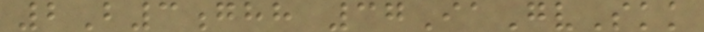2B3ghh 37IaGvSkk
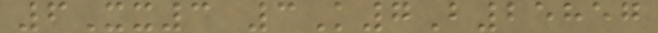6Xx3 3K7B25857
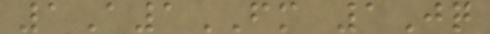1A1FM 1Jq
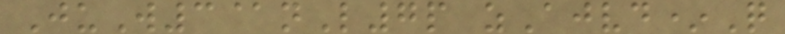JuW3@nL7p zAjvd*Q
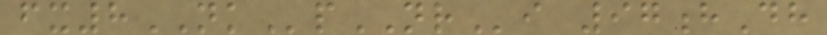fx8NKpNRi 97hDh
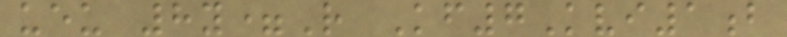ueu 8y=R Kf7Kvi1b
